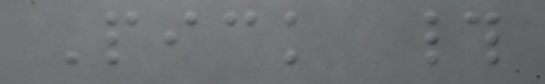Pick #
